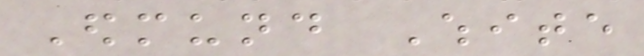Edmund White
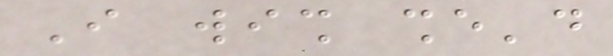I wish she'd
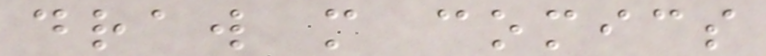draw more comics
